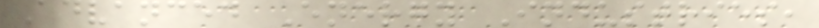Advanced Energy Industries,
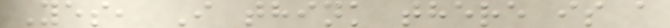Yes, I think there is a
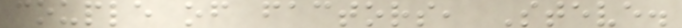couple of factors, Steve.
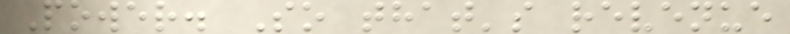Power. So that's revenue
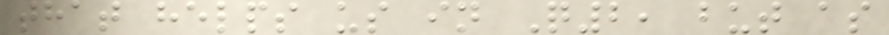that helps us in Q2, but as
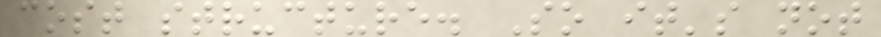cost structure. So it's not
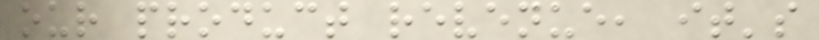our product revenue, it's
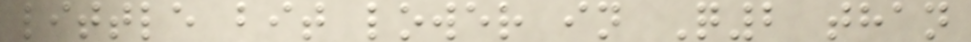little bit lower in Q2 than
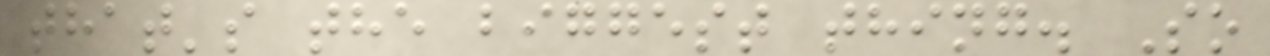that's the biggest thing. So
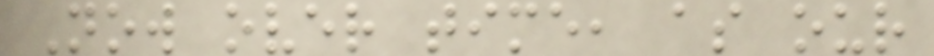Now over time, as our
